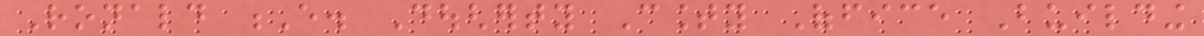Ronald E. Dougherty County Office Building
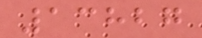13827
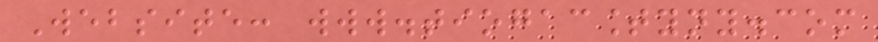Website: www.tiogacountyny.com
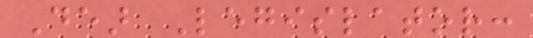Dear Legislator:
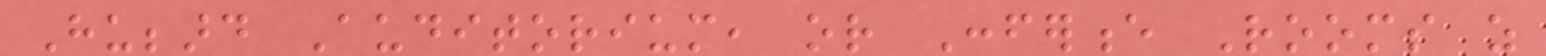Hubbard Auditorium, or Conference Rooms as
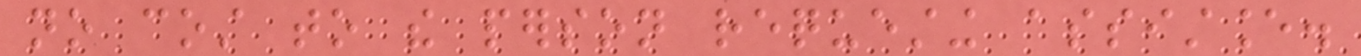no cost to the person requesting assistance.
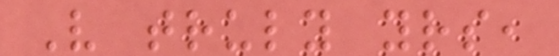Very truly yours,
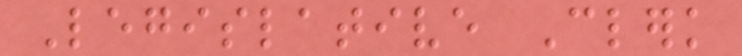Legislative Clerk
